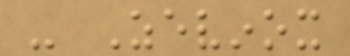- Zevinox
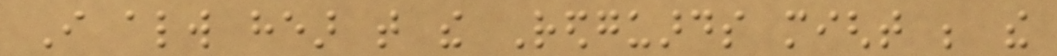I always hear that the Redguards might be the
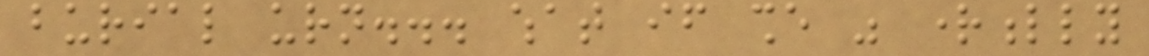burial urn... what if she was rightfully
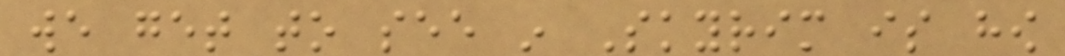we get to see in Skyrim is how
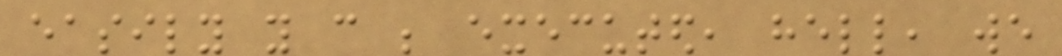easily you can be executed, hell, we
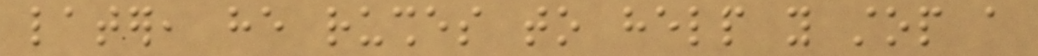later, he rushes to help you stop a
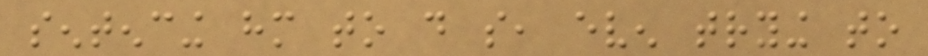sentencing him to do so, even trying to
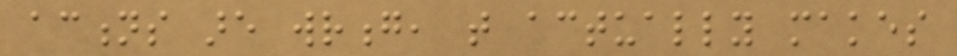actions are wrong, that actually makes
